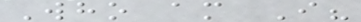Who am I?
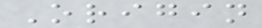Origin
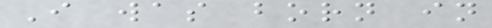I was born in
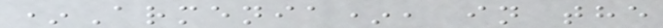*Armenia*, in the
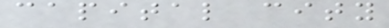capital city
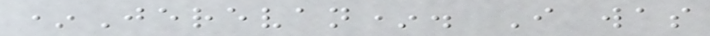*Jerevan*. I was
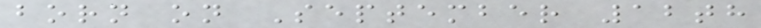born on September 12th
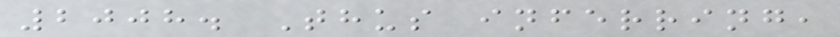2008. Thus inferring,
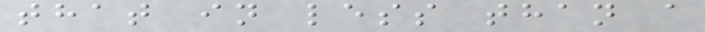that in less than a
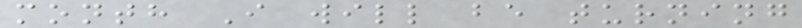month I will be turning
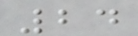24
